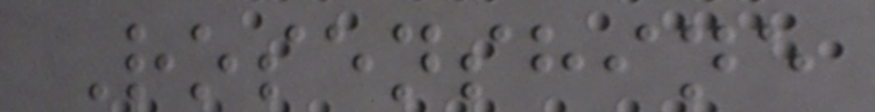Rosenshine
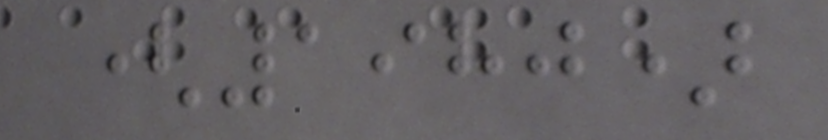(1980)
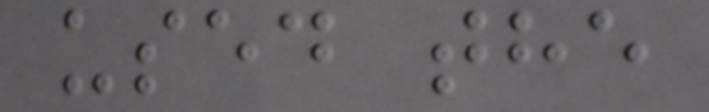used the
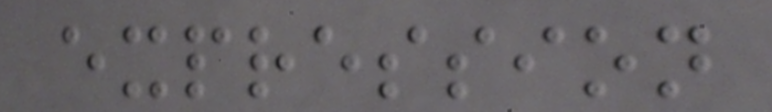expression
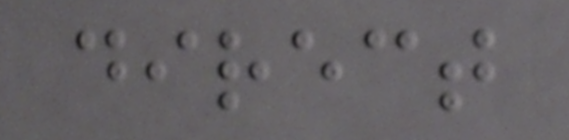direct
